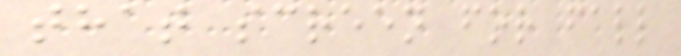that screen for fall
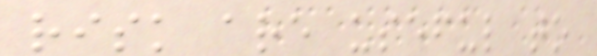risk are useful to
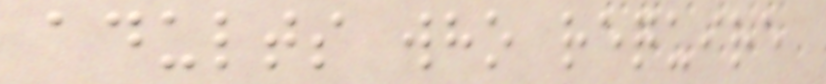adults who require
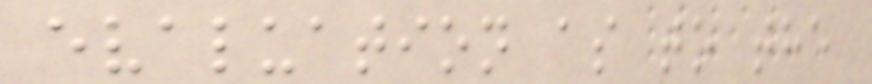evaluation as to the
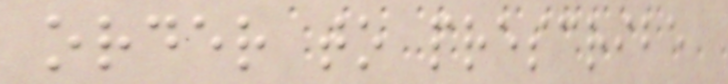order to prescribe
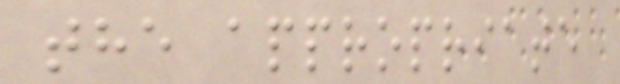the appropriate
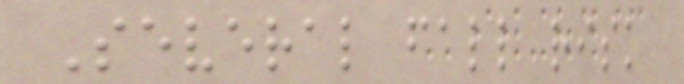Several fall risk
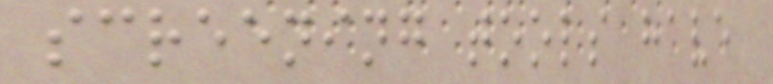screening tools have
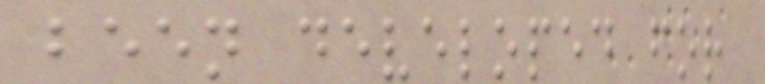been developed for
